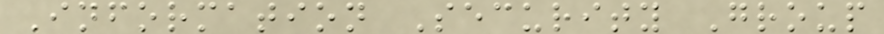Information Security Group
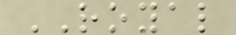ROYAL
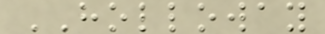HOLLOWAY
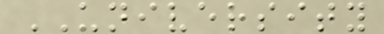UNIVERSITY
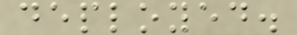deployed.
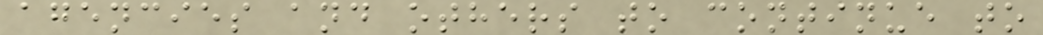agencies and others to continue to
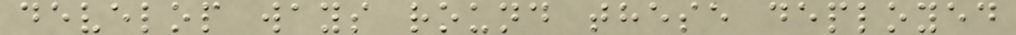develop ways round these deployed
